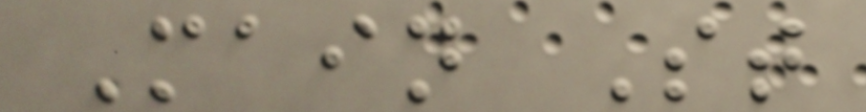Main St
